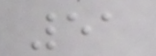51
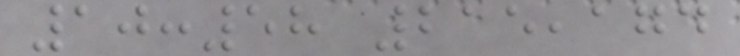10:58 215,174
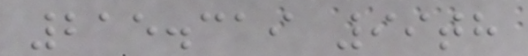215.319 99th
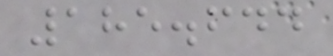185.644
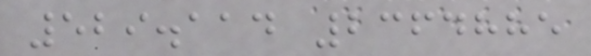529.114 2364885
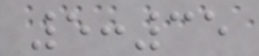5:35
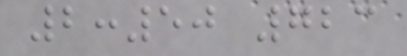2:50 723
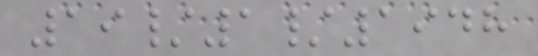19/1/1948
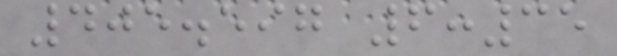405.597 6:35
